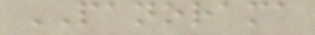PANORAMA
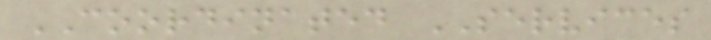COORDINATED SERVICES
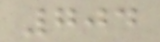704
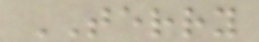TERRY
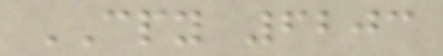CPY 6203
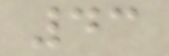43
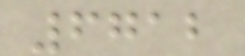6712
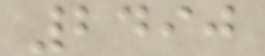2490
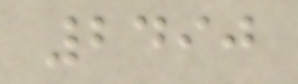2490
